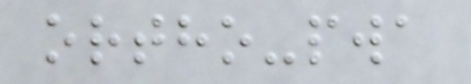ortho-pwa
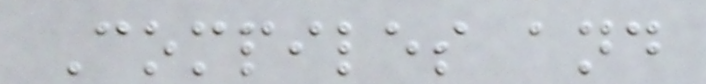Compiles and
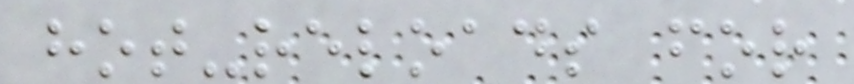hot-reloads for
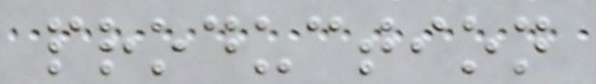production
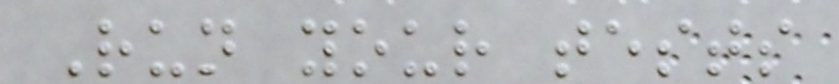Run your tests
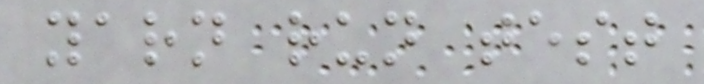yarn run test
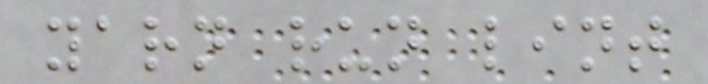yarn run lint
